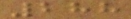288
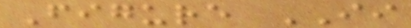Figure II
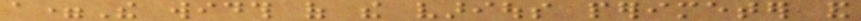a=The width of the various perimeter and
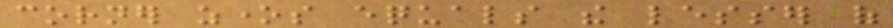corner zones equals the lesser of
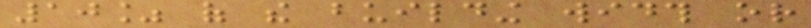10% of the building width or
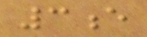3e
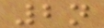2n
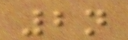2n
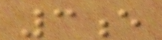3e
